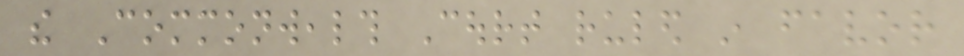the Commonwealth Court ruled in favor
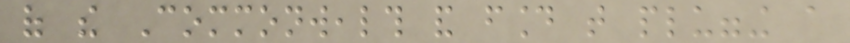of the Commonwealth and found that plugging a
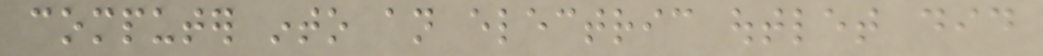computer into an electric outlet did
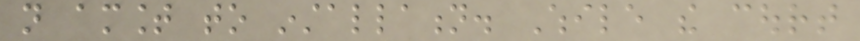not amount to installation. While the court
